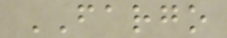FARGO
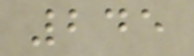245
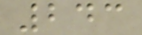243
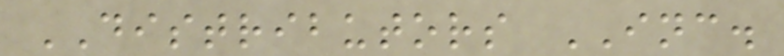DISTRIBUTORS INC.
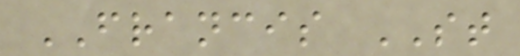FRANCIS ST
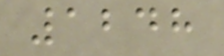1248
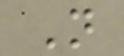N
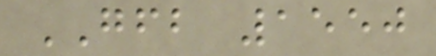GFB 1550
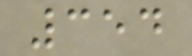354
